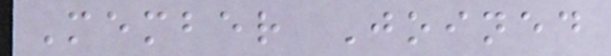Member Joined
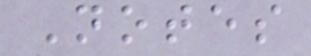Notes
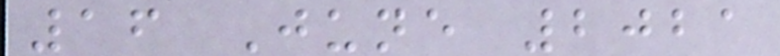16 June 2021
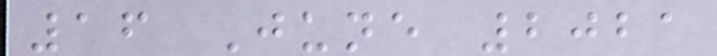16 June 2021
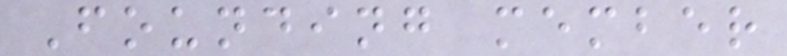Founding member
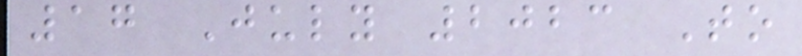17 July 2023 To
